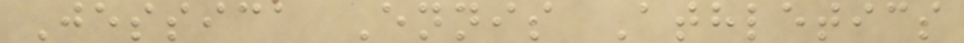Jessica Ennis Athletics
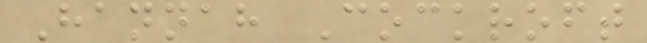Hannah Cockroft
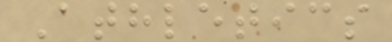Athletics
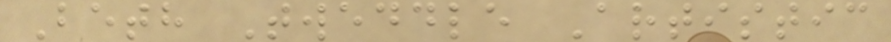Beth Tweddle Artistic
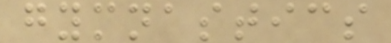gymnastics
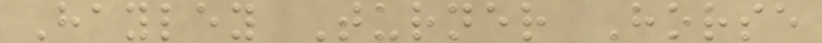Hayley Turner Horse
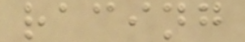racing
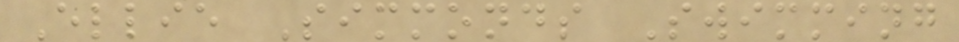Ellie Simmonds Swimming
